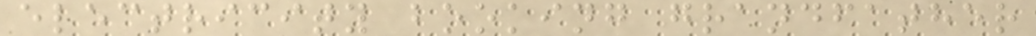electricity booking grandfather
